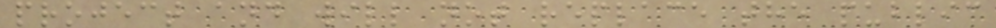project and will not replace the public
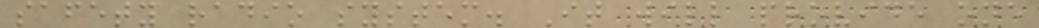safety radio system. It will provide one
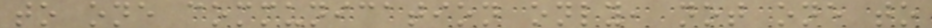to one communication only, not one to
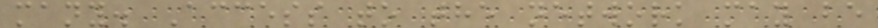many. Access to the network may be
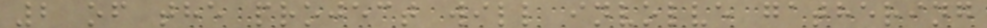2 of the project will involve gathering
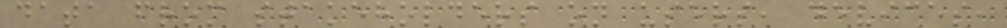data from stakeholders on users, devices,
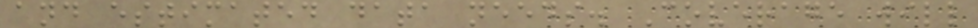and estimated data needs. Coverage will
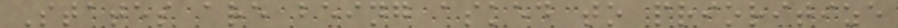States are being asked to prioritize
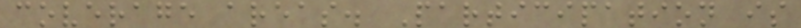coverage areas. Participation is
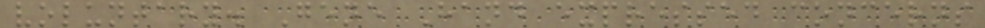voluntary. Gene Hand expressed concerns
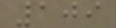109
